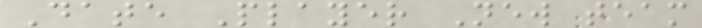Date Player New team
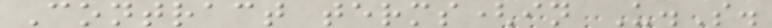Contract terms(in U.S.
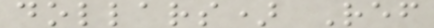dollars) Ref
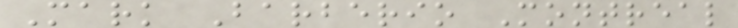Mark Barberio Montreal
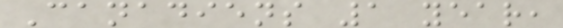Canadiens 1 year,
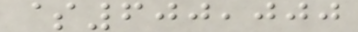$600,000
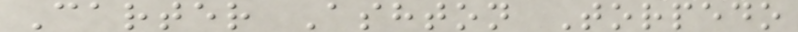Carter Ashton Torpedo
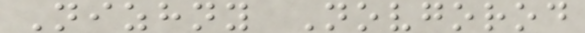Nizhny Novgorod
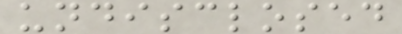undisclosed
